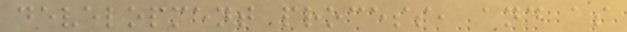development process, and as
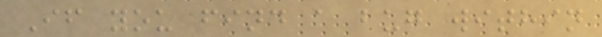If you find a bug within
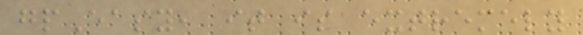gpEasy, it is extremely
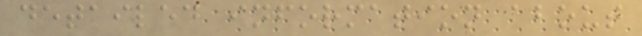detailed information about
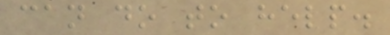can do to help.
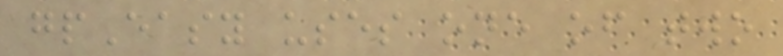gpEasy uses one of two
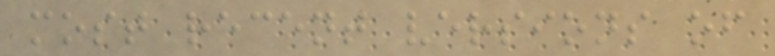most recent versions of
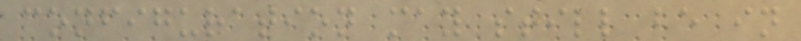configuration may still be in
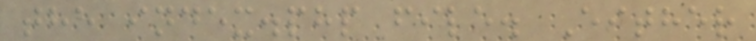the index.php file. Either
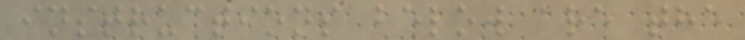instructions below are the
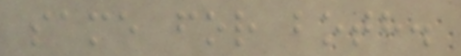same for both.
